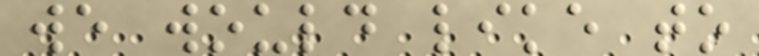we would like to
